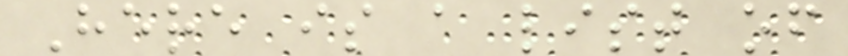Here is a list of
